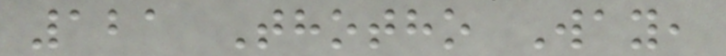121 Thotho Way,
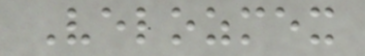Velozmex
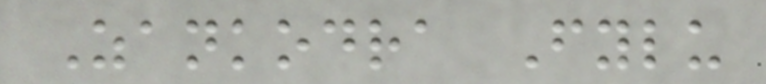Zankodra Fylu
